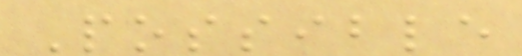Possible
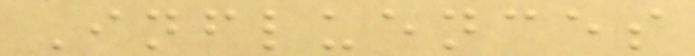Influences
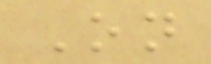On
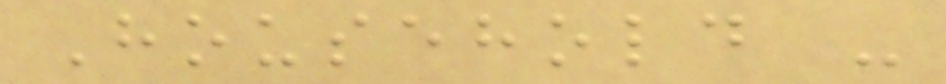Household -
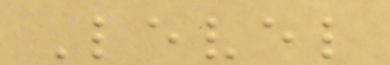Level
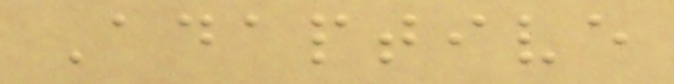Adaptive
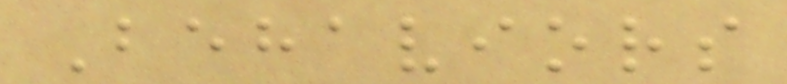Behaviors
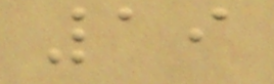19
